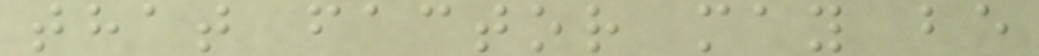that factor may be
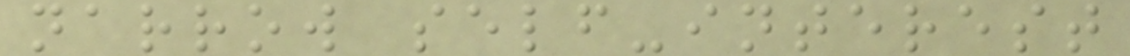narrow self-interest
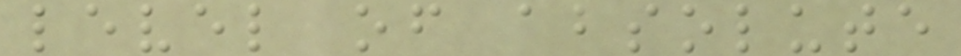level of absolute
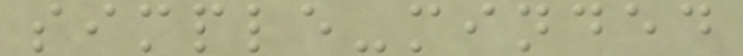simple-minded
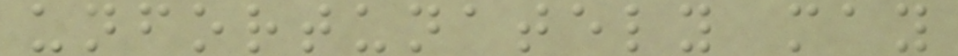unfortunately may
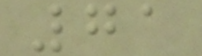71
